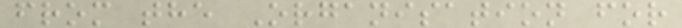from the Organisation for
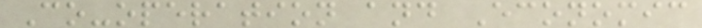Co-operation and Economic
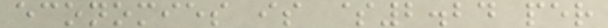economies is $2.24 per
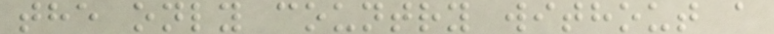the only country without a
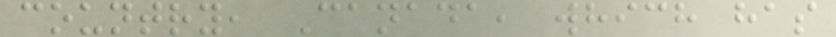country, Canada, which has
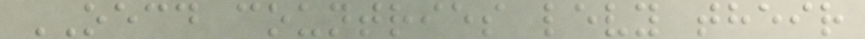OECD countries levy their
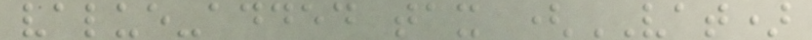value-added tax (VAT)
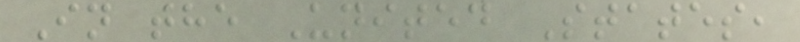In the United States,
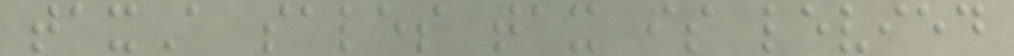taxA sales tax is levied
